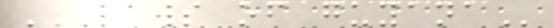LAWS OF GUYANA
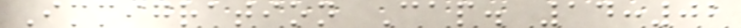Immigration Cap. 14:02
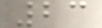23
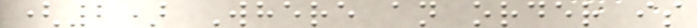(2) Where an order is
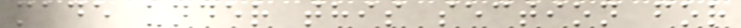made under this section for
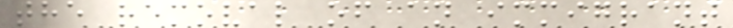the removal of an immigrant
